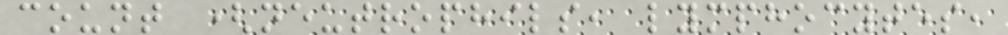count (neutrophils, lymphocytes,
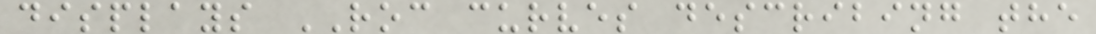displays ROC curves describing the
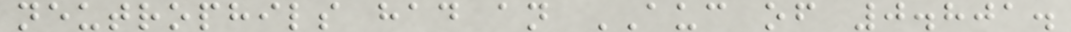neutrophils had an AUC of 0.801.
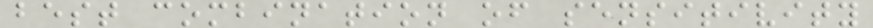best combination of sensitivity
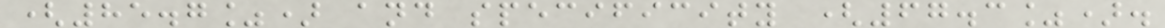(85.7%) and specificity (67.3%).
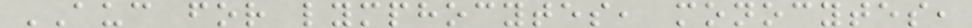AUC for lymphocytes, monocytes,
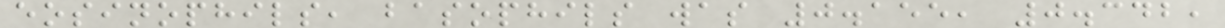eosinophils, basophils was 0.155, 0.342,
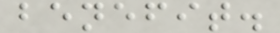benefit.
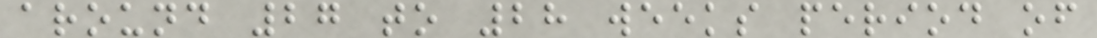around 27 to 28 weeks period of
